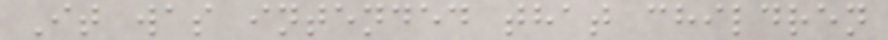It was intended that children
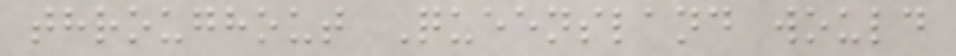throughout Queensland would
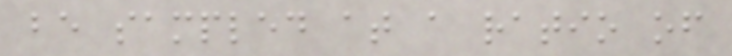be sampled at a ratio of
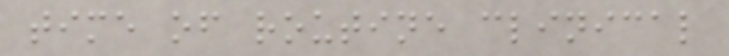time of routine clinical
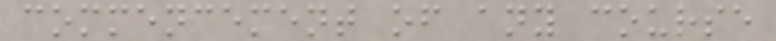commencement of any course
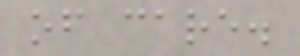of care.
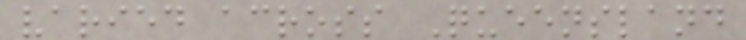varied across Queensland
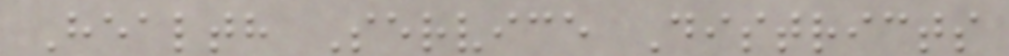Health Service Districts
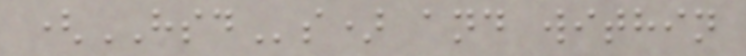(HSDs) and within
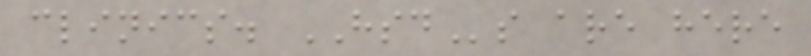clinics. HSDs are here
